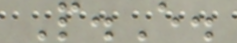P.E.
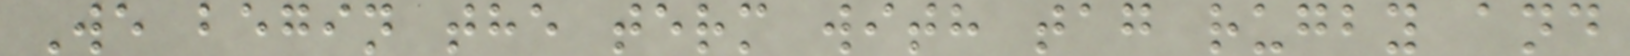We begin the term with tag rugby and
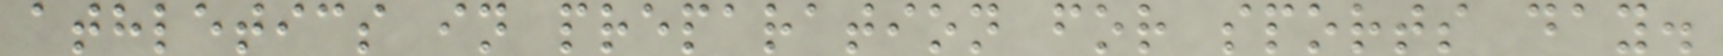athletics in preparation for sports day.
